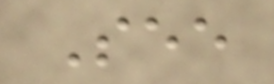See
